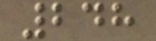248
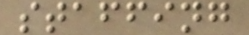staffing
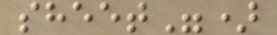sheet")
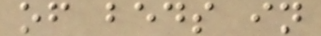of beds in
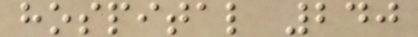hospital 240
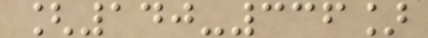[140-336]
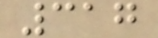317
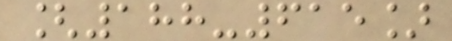[188-615]
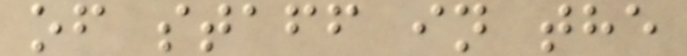of staff in the
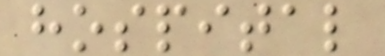hospital
